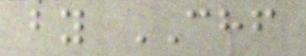by CHF
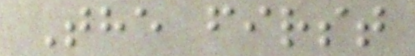The first
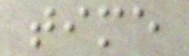time
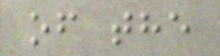of the
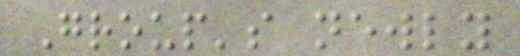Group's newly
